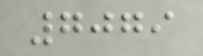7079
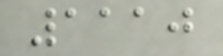1110
